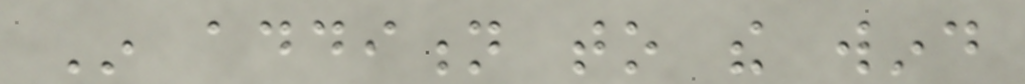In addition to the wind
